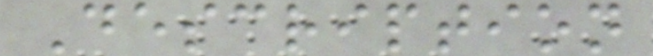Description
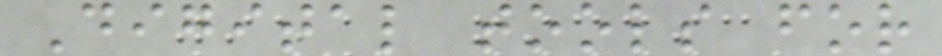Digital tools for
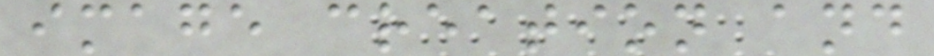image creation and
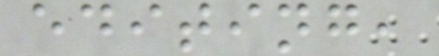editing,
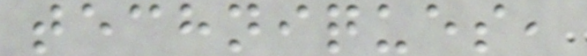techniques,
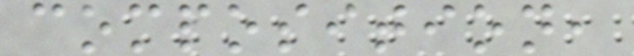composition,
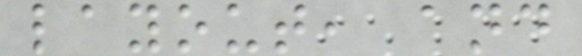layout, and
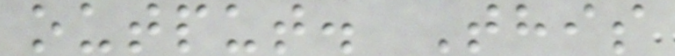output. This
